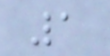1
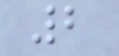2
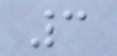3
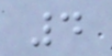4
